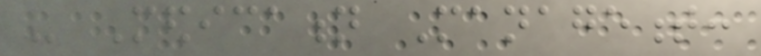- Medication Management:
